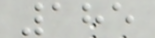185
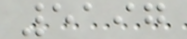5197
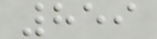859
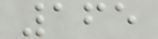165
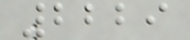2229
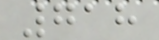718
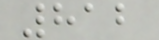812
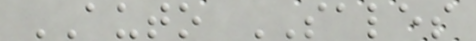AUTO SALES
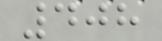408
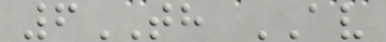6TH AV
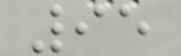95
